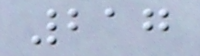217
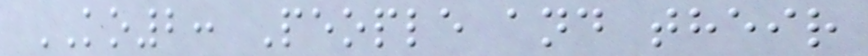KO2: People and their
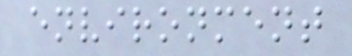environment
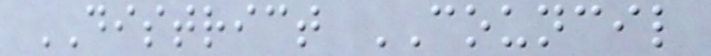DISTRICT COUNCIL
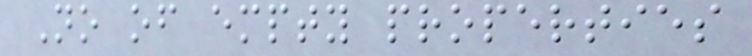No of empty properties
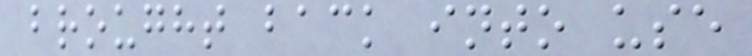brought back into use
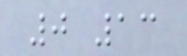0 13
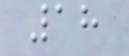18
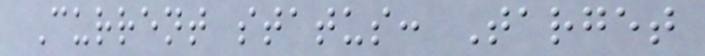Current status: Target
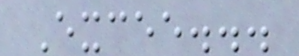Excee...
